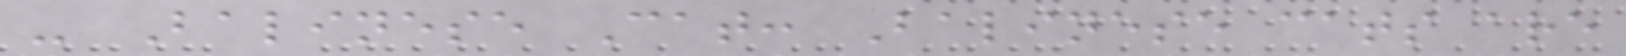- Balinese Cat: Balinese cats are
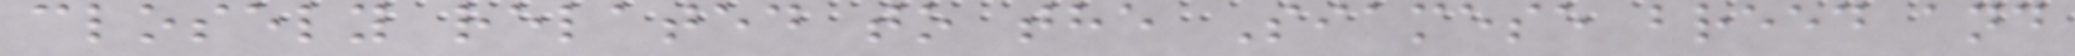closely related to the Siamese breed and
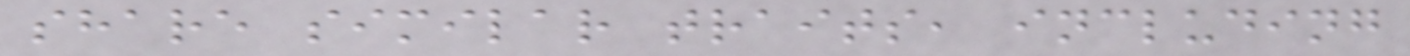share similar traits, including
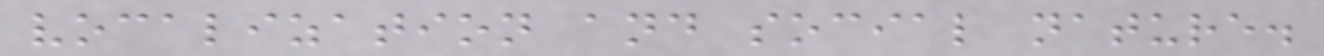vocalization and social nature.
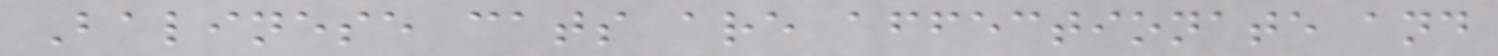Balinese cats are affectionate and
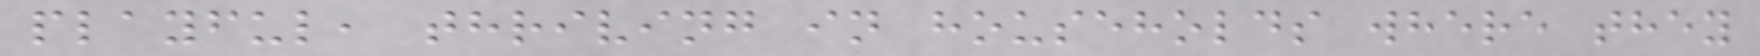playful, thriving in households where they
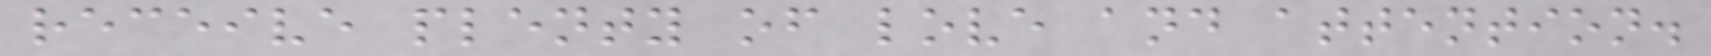receive plenty of love and attention.
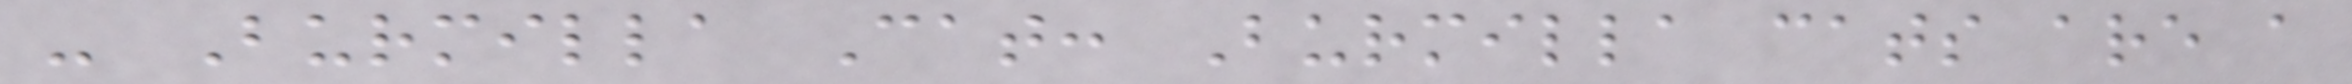- Burmilla Cat: Burmilla cats are a
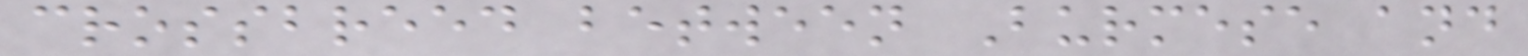crossbreed between Burmese and
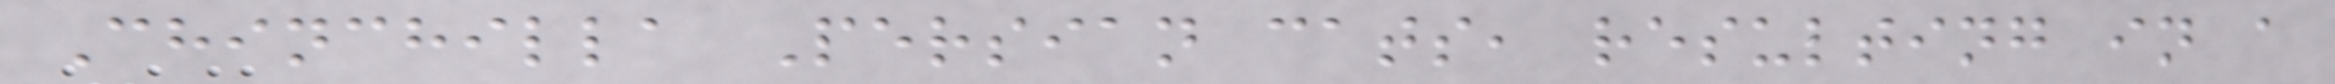Chinchilla Persian cats, resulting in a
